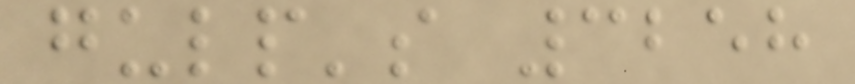gulp's 3258
